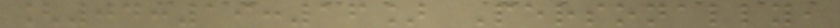[04:19:16] Personally,
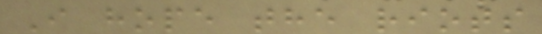I hope the riots
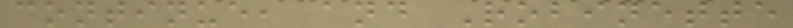continue, and Robinette
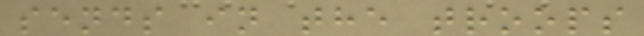sends in the troops
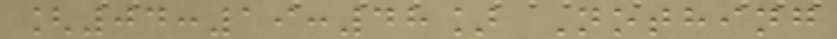[04:19:48] Nothing
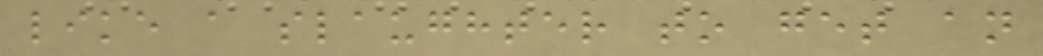like a slaughter to get an
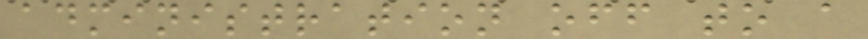administration off to a
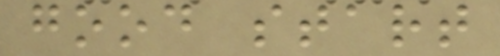good start
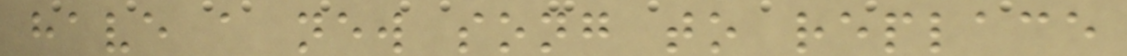have a new song to replace
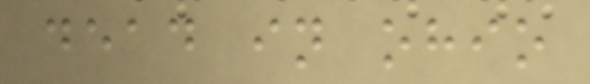dead in ohio
